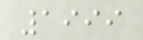1999
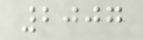2007
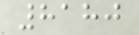8180
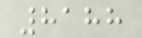8188
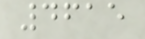4615
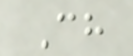Ch
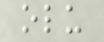olu
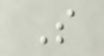S
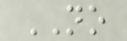NO
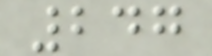247
